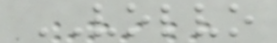VOLVO
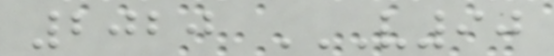2020 V90
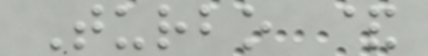Turbo &
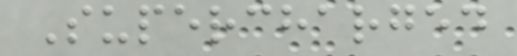Supercharged
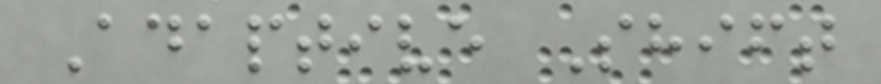Adaptive Shift
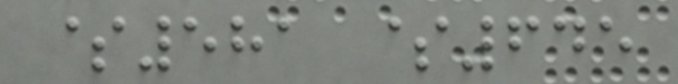$581 $645
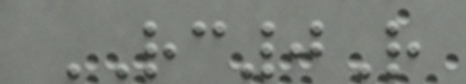RC0R
